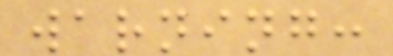warning:
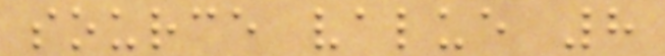source value 8
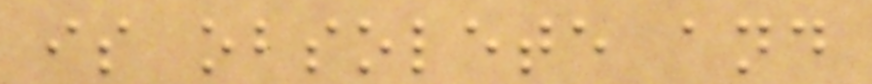is obsolete and
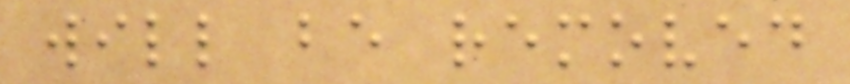will be removed
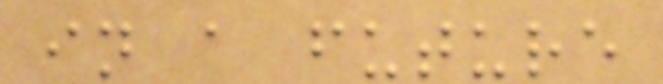in a future
